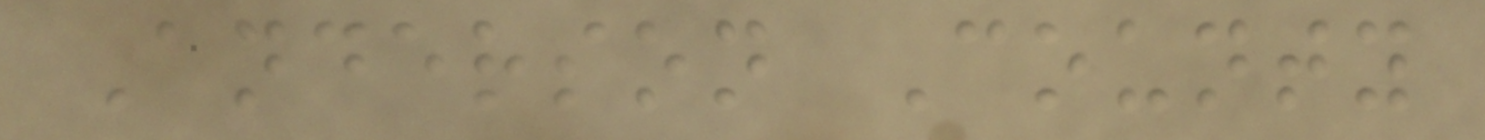Anderson County
